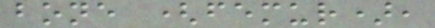bone (femur),
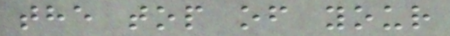the top of your
